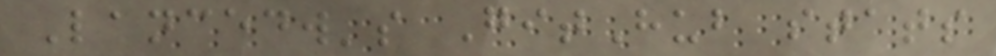Lancedw's GitHub stats
